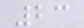23
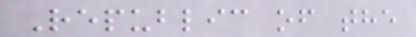Republic of the
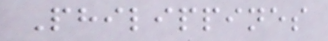Philippines
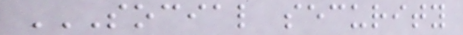SOCIAL SECURITY
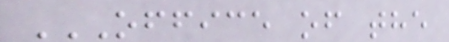OFFICE OF THE
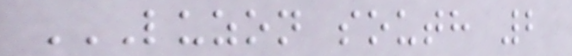LUZON SOUTH 2
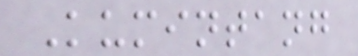Kumintang
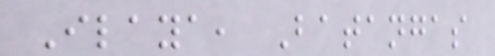Ilaya, Batangas
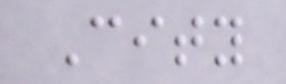City
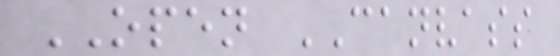OPEN CANVASS
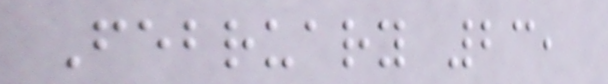February 23,
